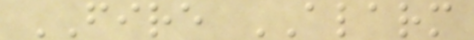FIRE ALARM
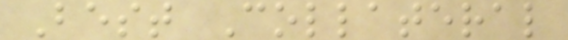Best Collateral
